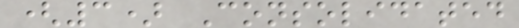(3) Consolidated
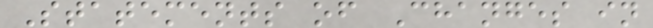Statements of Changes in
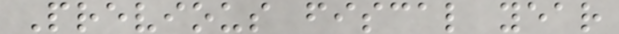Previous fiscal year
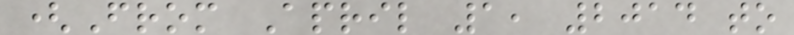(From April 1, 2014 to
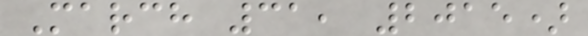March 31, 2015)
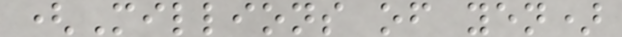(Millions of yen)
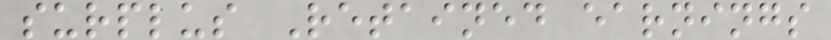surplus Retained earnings
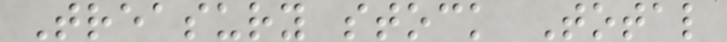Treasury stock Total
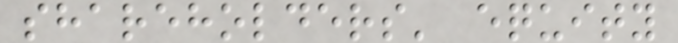shareholders' equity
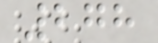278
